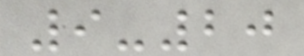9-20
